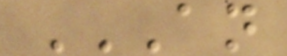AN
